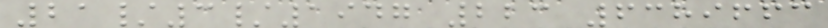21/3/1947 223 6389663
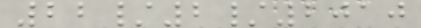22/2/2010
